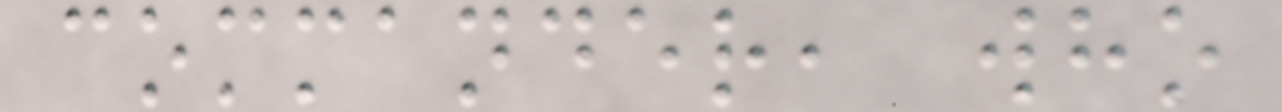commander, who
